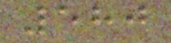580
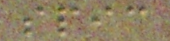spic
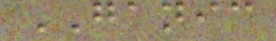GANIC
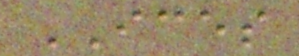ICES
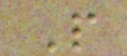P
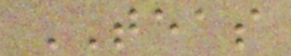TEAS
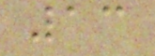13
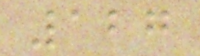127
